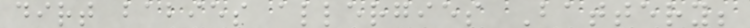dirt babies allergies Battery;
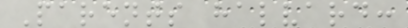Parents halvard:
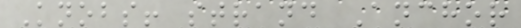Knobs! strand Anchor
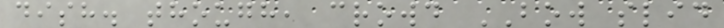dish. though, crowd BOW slid
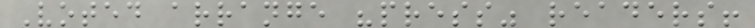Voted arrange "press" readers!
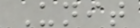Unit
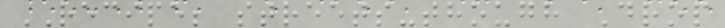RECIPE; streets-though Drop
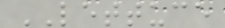LETTUCE
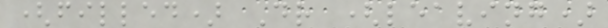(filled) Dr (leaving)
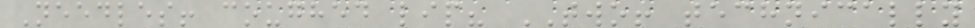Needles! coughed lip? TWO! technically
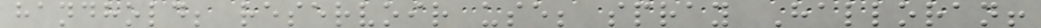handhold; reservoir use; spray Halloran!
